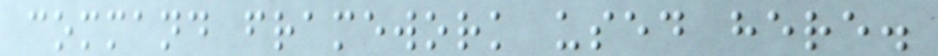command framework used here.
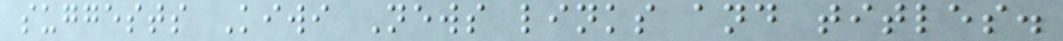suggests Kiwi News links and titles.
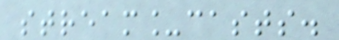stream_casts.
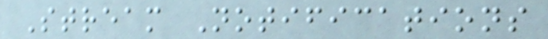Stream Notifications
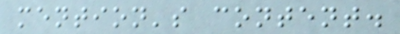mention's content.
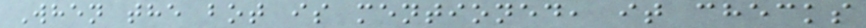When the bot is mentioned, it checks
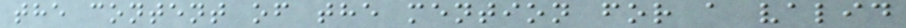the content of the mention for a valid
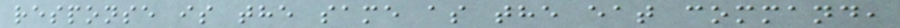response is the same as the eat command,
